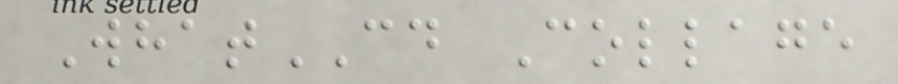WhatCD Collage
